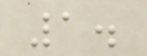1.
